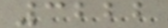3222
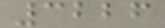3226
